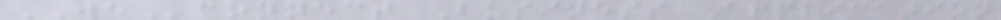WEconnect Business Application
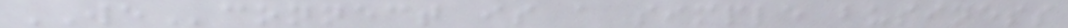WEconnect is a simple business
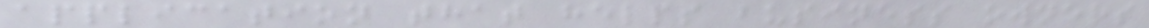application that helps business owners
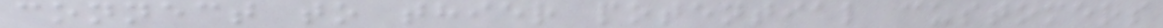connect to thier potential customers
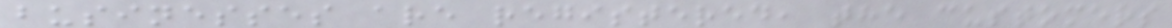businesses are registered, the customers
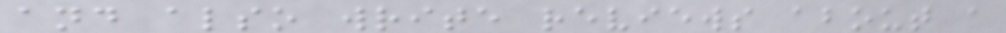and also write reviews about a
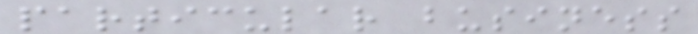particular business
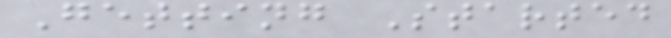Getting Started
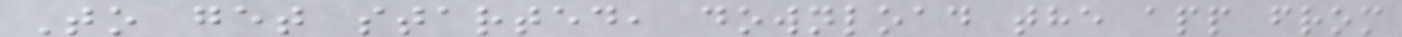To get started, download the app from
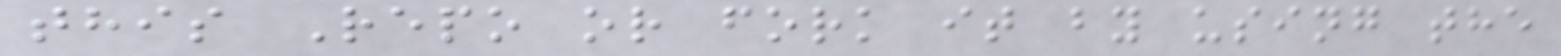this Repo or fork it by using the
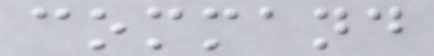command
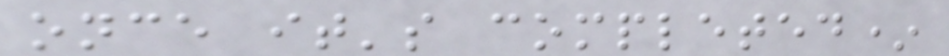once it's completed*
